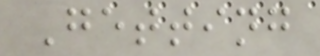Getting
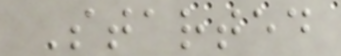Started
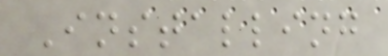Installing
